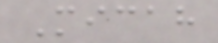Micah
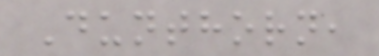Dunthorn,
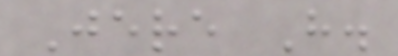Jere H.
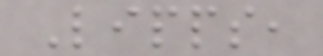Lipps,
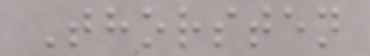Thorsten
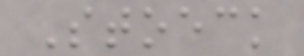Stoeck
